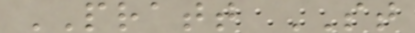PRATT ST
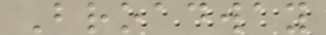Broadway
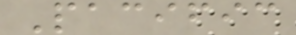Pacific
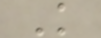K
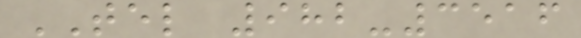TEL 982-3516
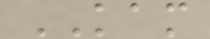KAM
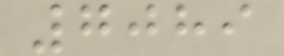7089
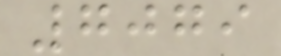7079
